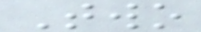Two
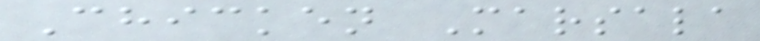Chicken Marsala
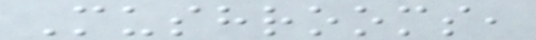Mushrooms,
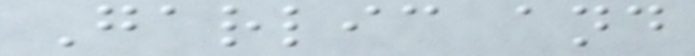Garlic and
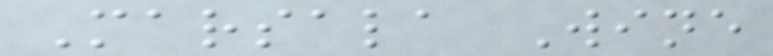Marsala Wine
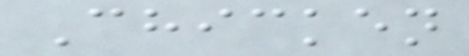Chicken
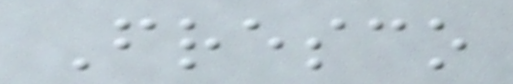Fresco
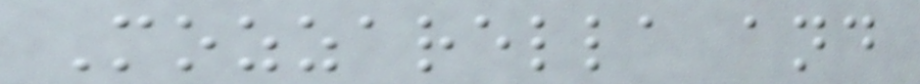Mozzarella and
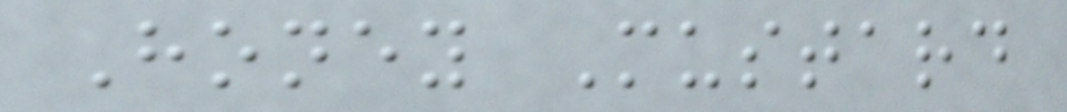Honey Mustard
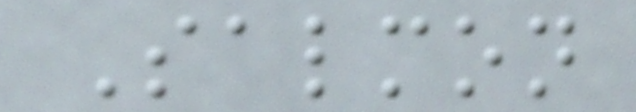Salmon
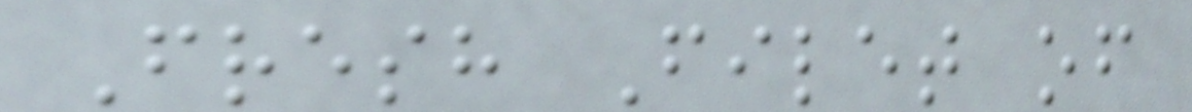Fresh Filet of
